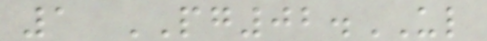1 PG02.UL
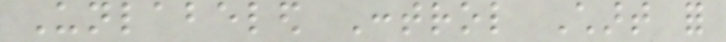Unlabeled Control Chart for
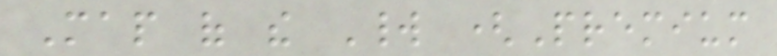Map of the World (Premium
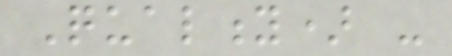Quality) -
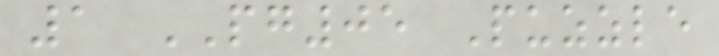1 PG05 Puzzle
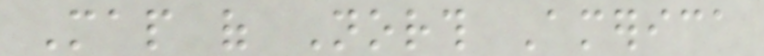Map of North America
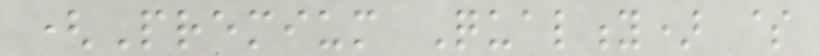(Premium Quality) $
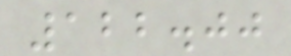122.00
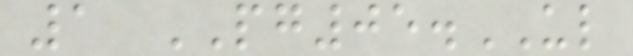1 PG05.UL
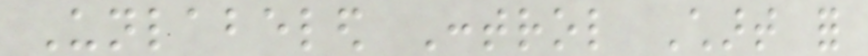Unlabeled Control Chart for
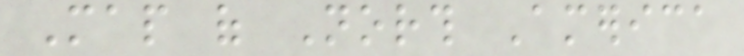Map of North America
